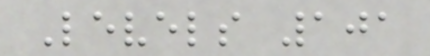Levels 101
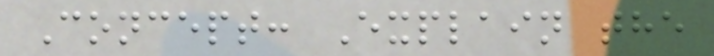Concept: Explain the
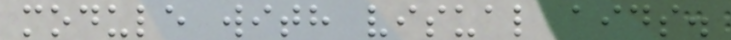module with visual aids.
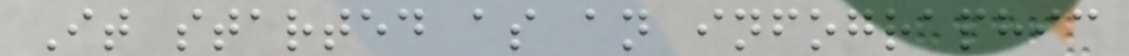It started as an infographic
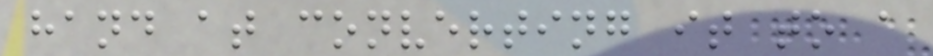hand at converting it to a
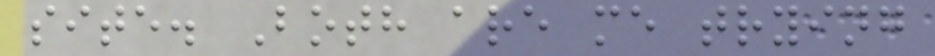site. Both are me trying
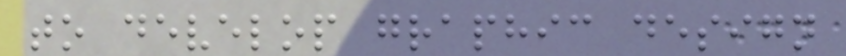to develop graphic design
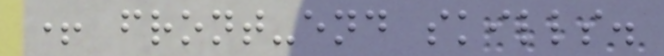+ front-end skills.
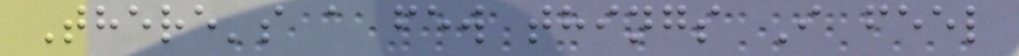There's a few things I feel
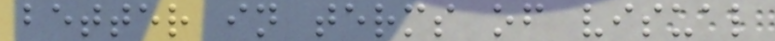better in terms of visual
